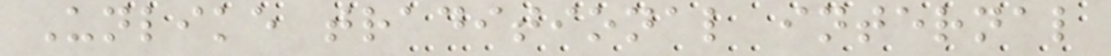Unlike traditional internal
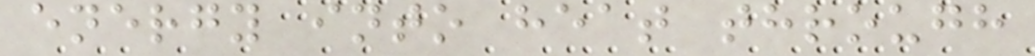energy into heat through
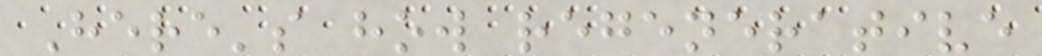Here's how regenerative
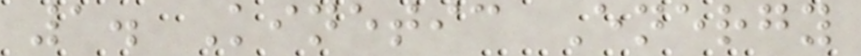1. Kinetic Energy
